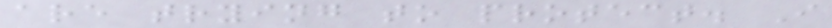are trying to protect. I
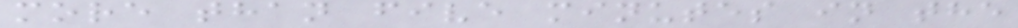more than five minutes in the
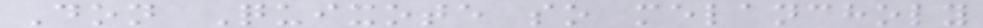Don Quixote so melancholy
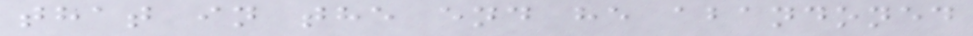that in the end he abandoned
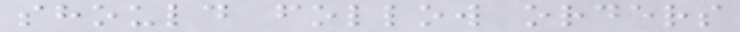should follow orders
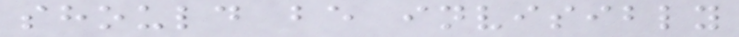should be invisibly
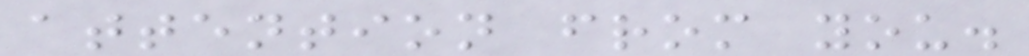attention from you.
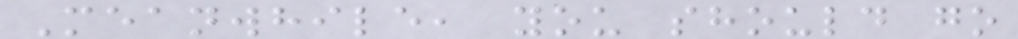Meanwhile, you should go
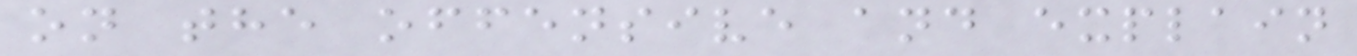on the offensive and explain
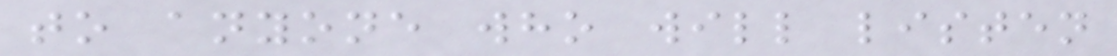to anyone who will listen
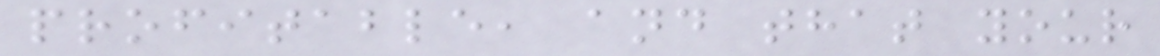profitable, and that your
